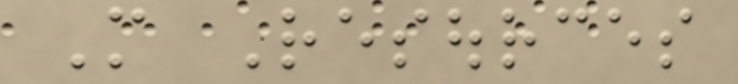More Resources
